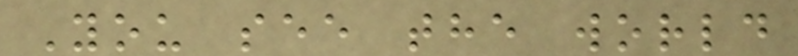You see the world
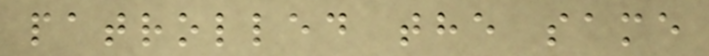patrolled the same
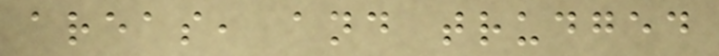areas, and trudged
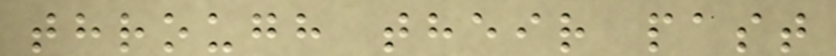through their past
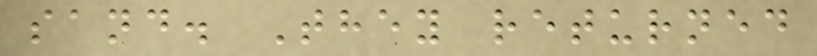sand. They returned
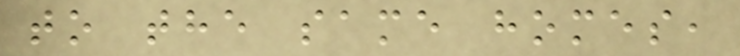to the same homes,
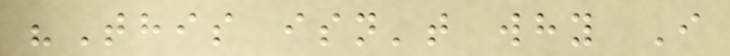"This isn't why I
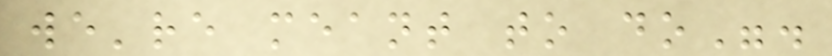we're meant to do".
